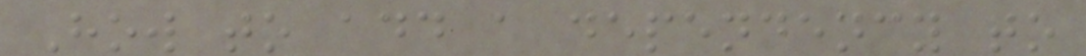How to add a dependency to
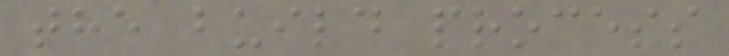the build process
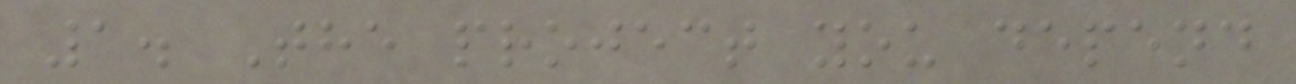1. The project you depend
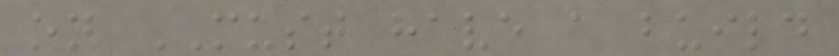on MUST have a build
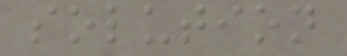solution
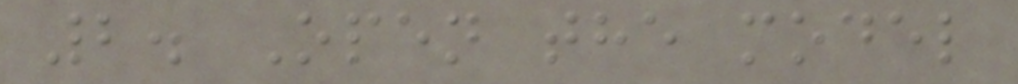2. Open the model
